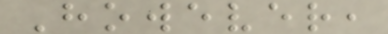However,
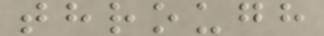through
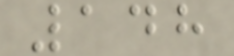148
